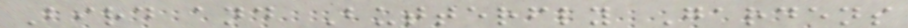Bird and Butterfly Gardens
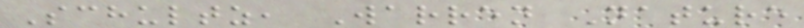Schultz, Warren Nature
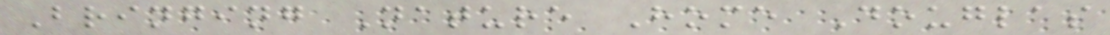Bringing Nature Home Douglas
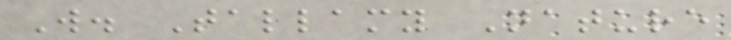W. Tallamy Nature
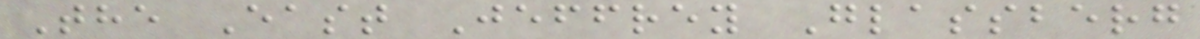The East Jeffrey Glassberg
